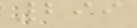299
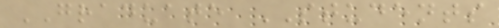GRADUATE STUDENTS
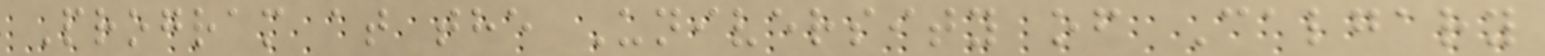Program at the University of Calgary
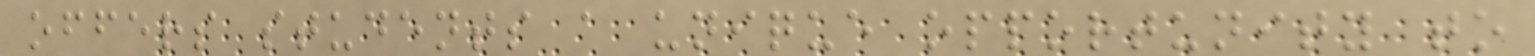offers students a unique opportunity to
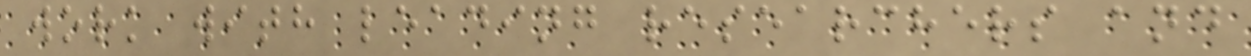work with leading researchers and
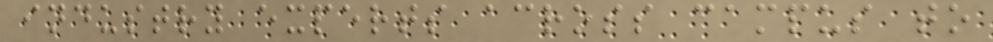industry experts across campus to
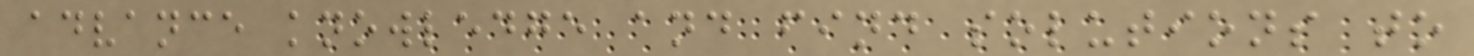advance knowledge and find solutions to
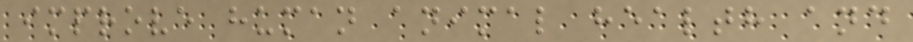improve human animal health and
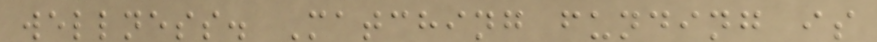wellness. Matching funding is
